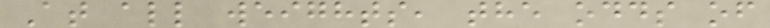At all weights, the odds of
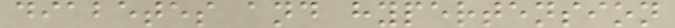diabetes and hypertension
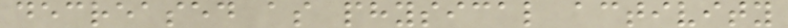decreased as physical activity
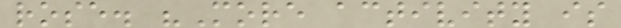rose. "More activity is
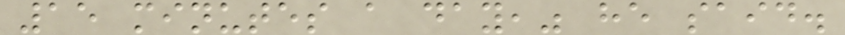15 minutes a day," he said.
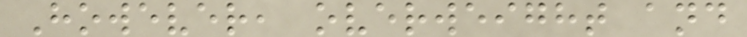However, overweight and
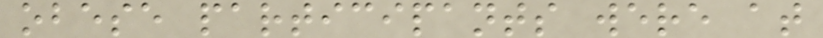obese participants were at
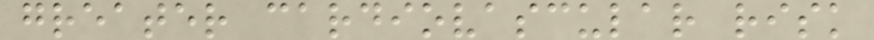greater cardiovascular risk
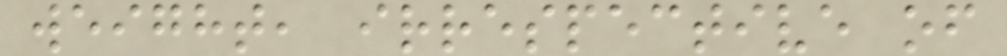weight, irrespective of
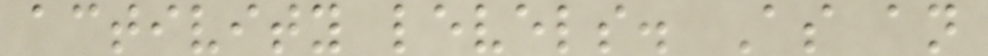activity levels. As an
